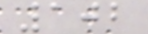102
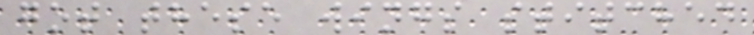got these wings stitched
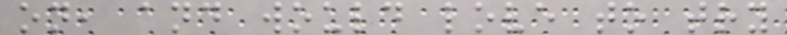on, and would love to try
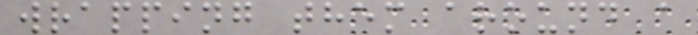wrapping them around a
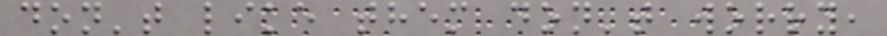don't like them don't worry,
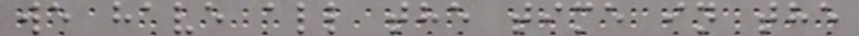we have all the time in the
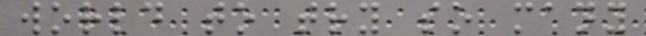world to try so many
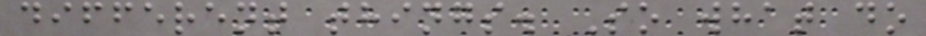different things. So what do
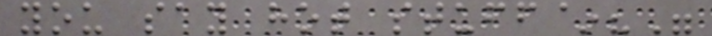you say hot stuff~?"
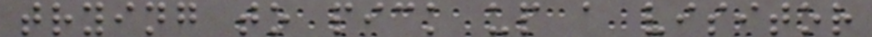trying to pick up a visitor
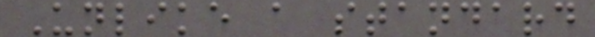Unlike a standard
